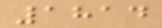1814
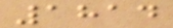1814
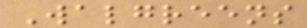Walgreens
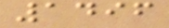1496
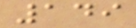149
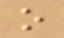o
